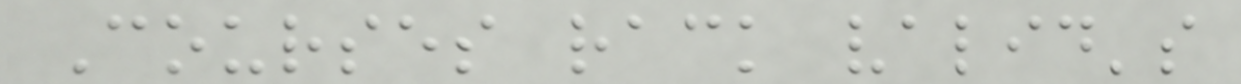Courses rack valid's
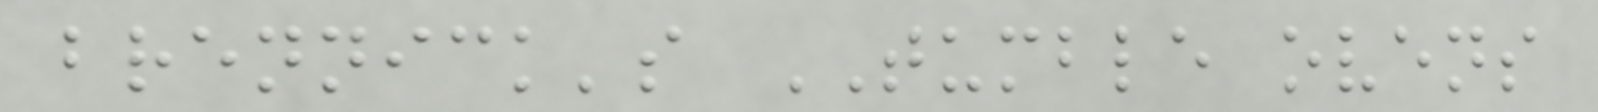brennick's TUMBLE ovens
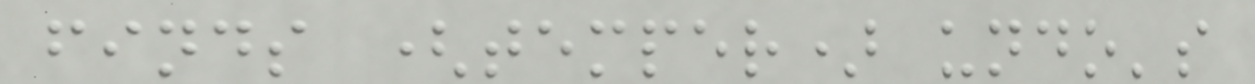finds (temper) undo's
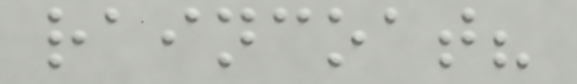raincoat?
